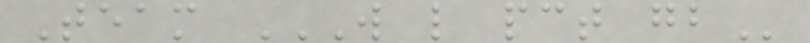Team W L PCT GB
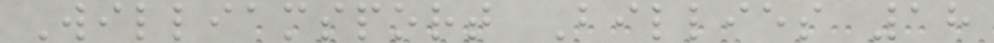Williamsport Billies 18
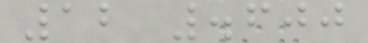12 .600
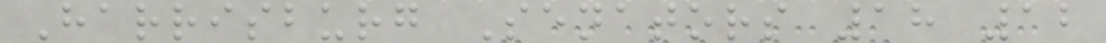Harrisburg Senators 18 12
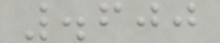.600
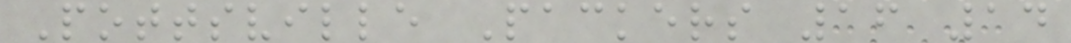Pottsville Packers 16 14
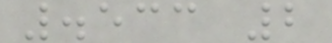.533 2
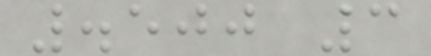.500 3
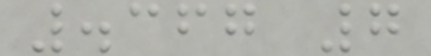.367 7
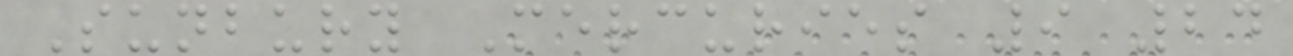Sunbury Mercuries 9 24
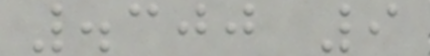.300 9
